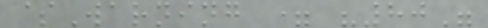$Warning = "80"
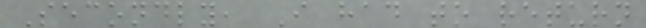Secondly, I had to return
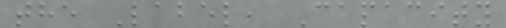the Label, Capacity
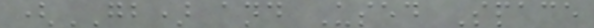(GB) and Used Space
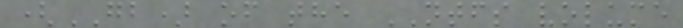(GB) of the NTFS volume
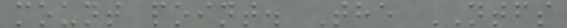mount point. The NTFS
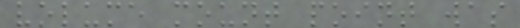volume mount point was
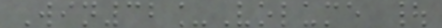Win32_Volume |
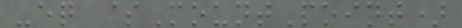-eq $MountPoint)
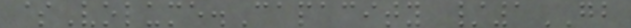$Volume.Capacity /1GB
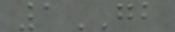1GB
